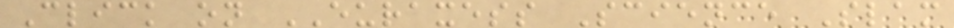Click on EURAXESS Science Slam
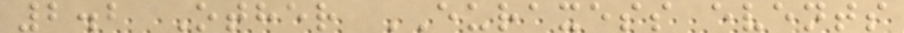2.2 Other EURAXESS events
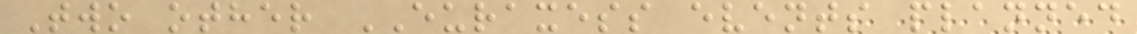Two other EURAXESS events planned
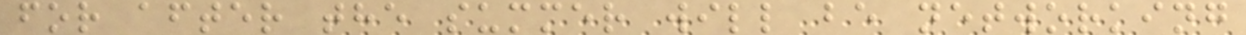for after the summer will be networking
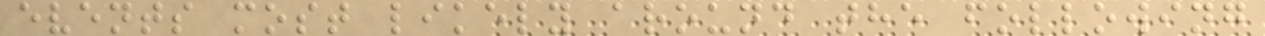events most likely around the following
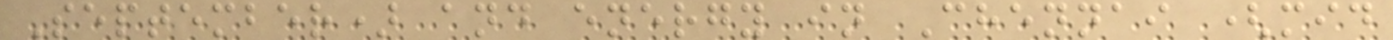September) and energy in Chennai (mid
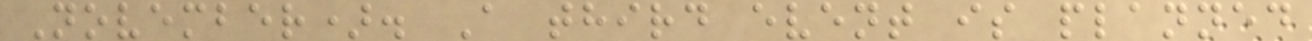November). A third event is planned
